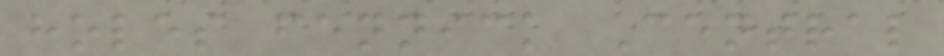holes fennick Central
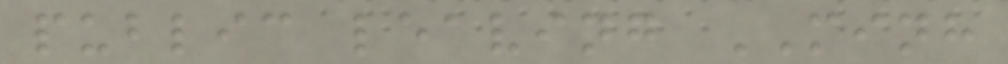public leaving MINH
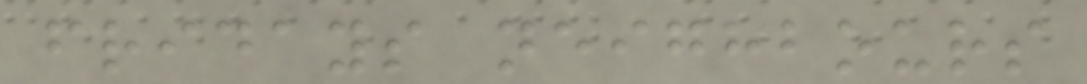fridays neighbours
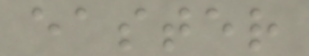easter
